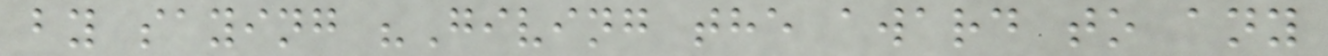by saying "Giving the award to any
